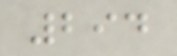294
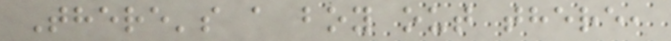There's a boy out there,
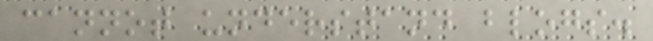cannot understand blogs.
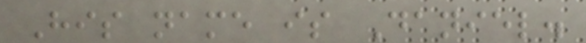His name is Daniel.
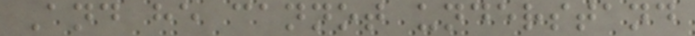And he cannot understand
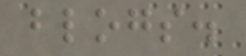blogs.
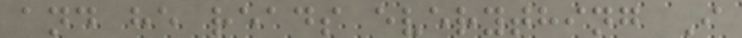and he reads everything I
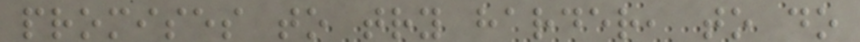promises to try harder, to do
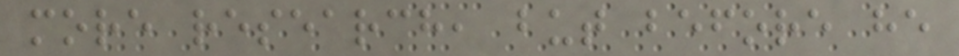more research, but before he
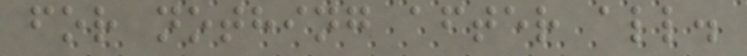for nothing after all.
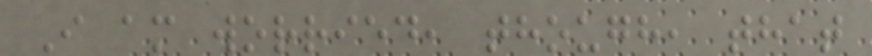I am worried, though, that
